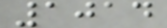1014
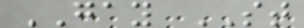GAY ST
